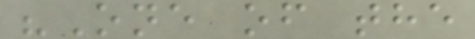"One of the
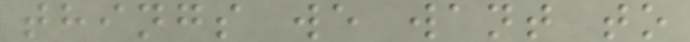things we want to
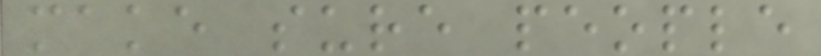make sure people
